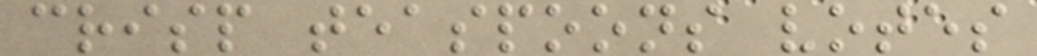crisp teaspoons votes
